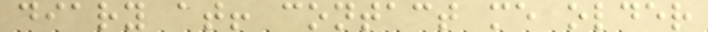diary at! contact me older
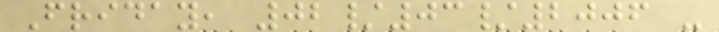Friday, 02/03/2006 -
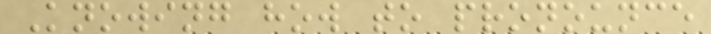Knowing how to pronounce
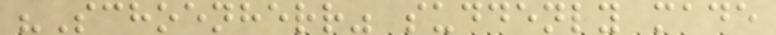"Schoenherr" suddenly made
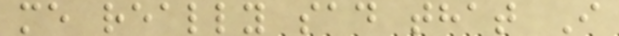me really sad that I
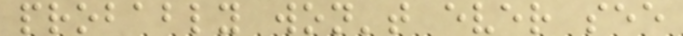probably won't ever see
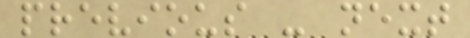previous - next
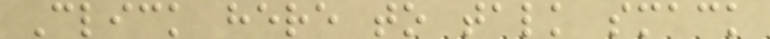Click here to talk smack
